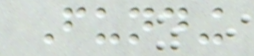Funding
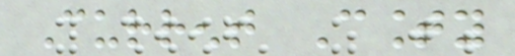Current County
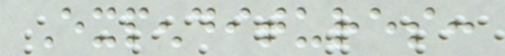Expenditures:
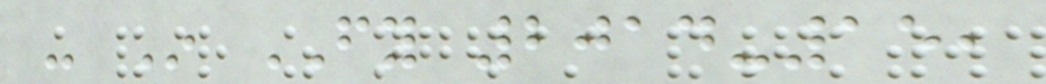- In FY 2014-15,
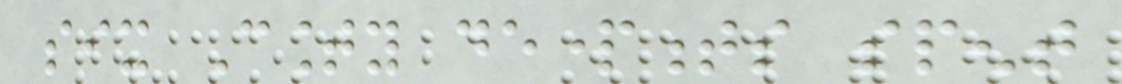six County departments spent
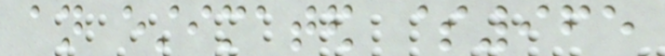an estimated $965
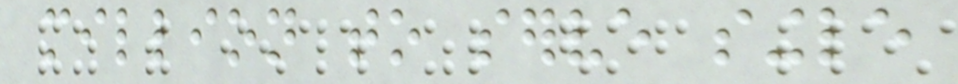million to serve single
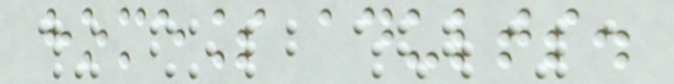homeless adults.
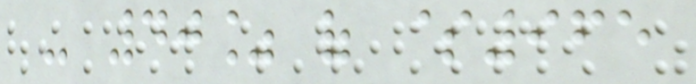- 40% of $965
